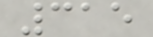315
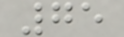75
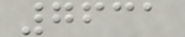7631
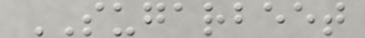SUGARBEET
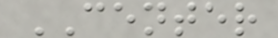CENTER
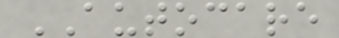AUTOCARE
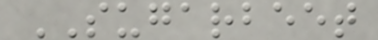SUGARBEET
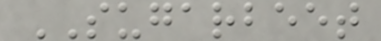SUGARBEET
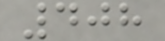408
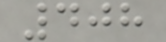408
